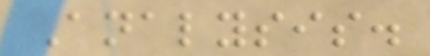Analysis.
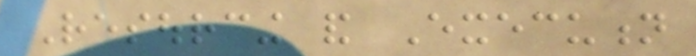Resourcing and Execution
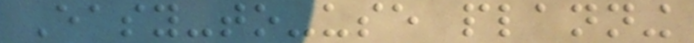Easy-to-use planning
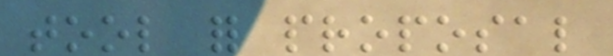tool for proposal
